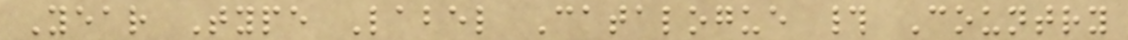Year Type Label Catalogue # Country
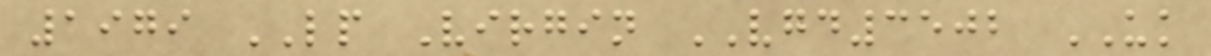1979 LP Virgin VGD3502 UK
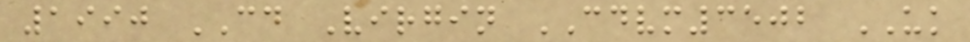1990 CD Virgin CDVM3502 UK
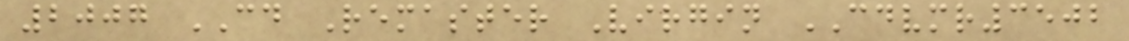2007 CD Remaster Virgin CDVMR3502
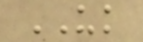UK
